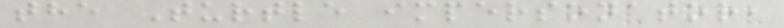the Turtle impersonator,
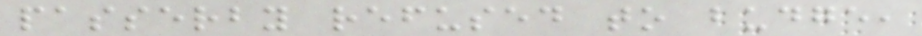passerby refused to budge,
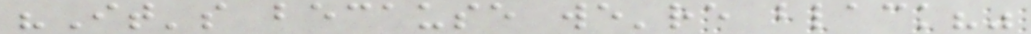"It's because we're black?"
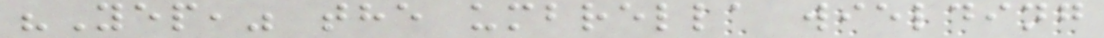"Yep," the umbrella wielding
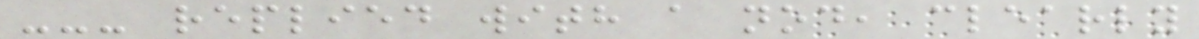--- replied with a nod, clearly
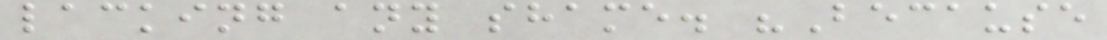lacking any shame. "Because
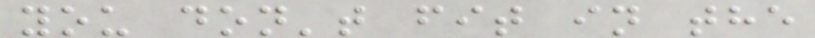you don't fit in the
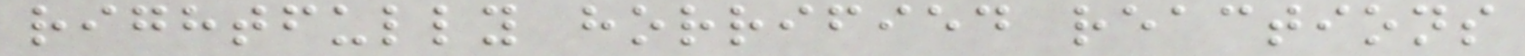rightfully horrified reactions
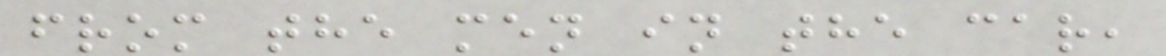from the men in the car,
